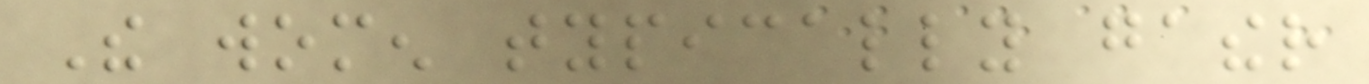The women typically gather
